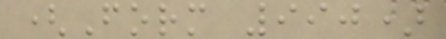(Form 990)
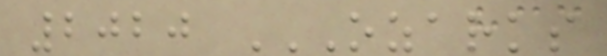2020 OZARKS
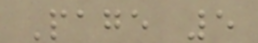Page 5
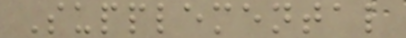Supplemental
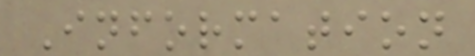Information
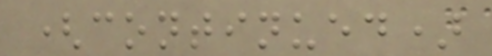(continued)
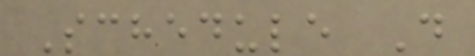Schedule D
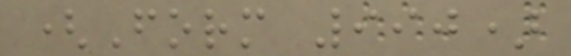(Form 990)
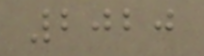2020
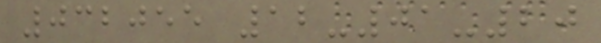032055 12-01-20
